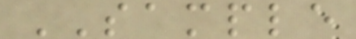SAMPLE
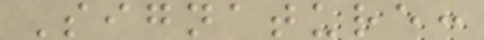Signature:
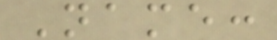Name:
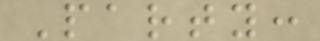Party:
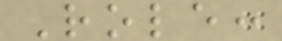Role:
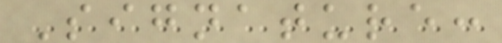Signature:
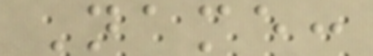Name:
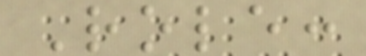Role:
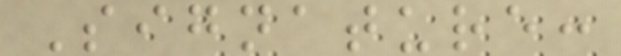Signature:
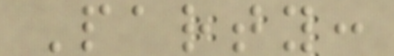Party:
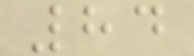84
